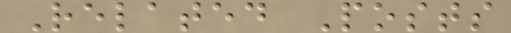Related Posts
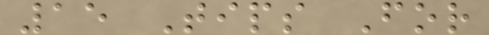15 Tips For
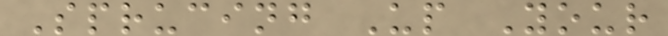Sprucing Up Your
